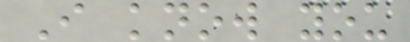I know you
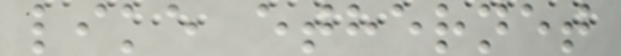like ethernet
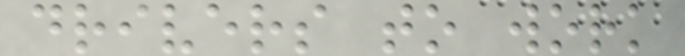drivers to work
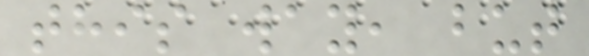this way, but
